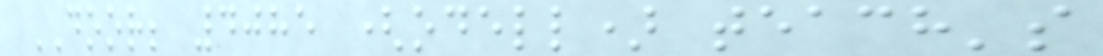DOOR; 4085 (odell) teach's
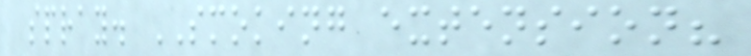spray. SMOKING extension?
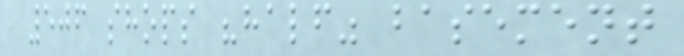506 shops "half" basement
